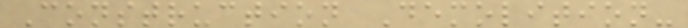Construction Demolition-
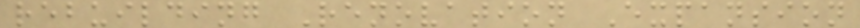rebuilding Renovation Expansion
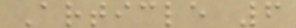Article 6
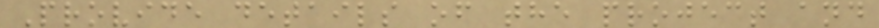Provide details of the project and
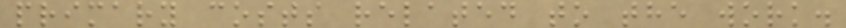primary costs related to the work.
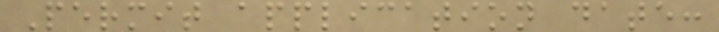Permit application date:
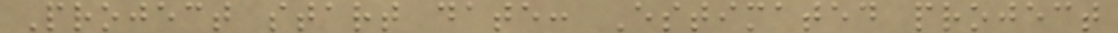Project start date: Estimated project
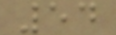54
